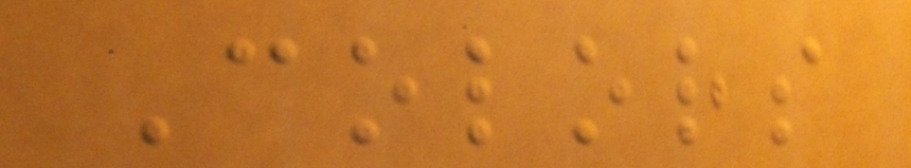Colors
